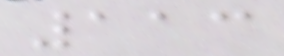113
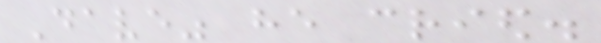Dave" he cried.
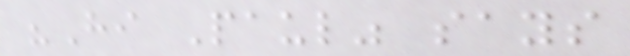"Hi Paul" says
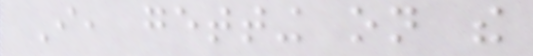I, getting on the
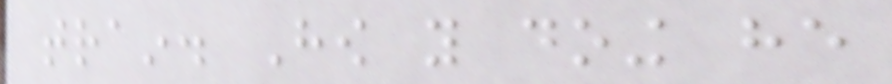train. How you doing he
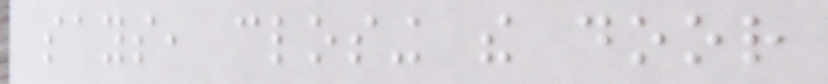says, closing the door
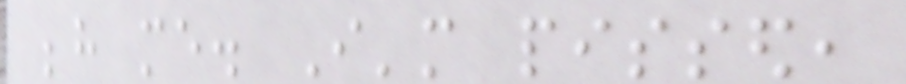behind me. I'm pissed,
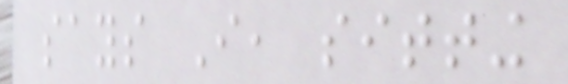says I, sitting
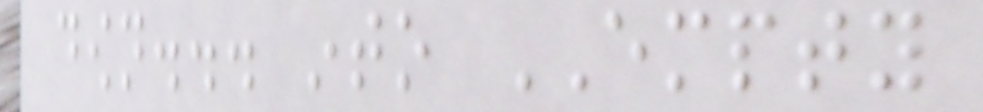down... into EMPTY
